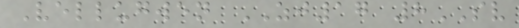Vellugwen ZJ17 8SV
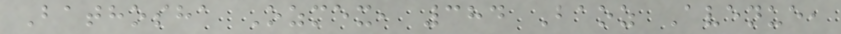Bathosha Ozmex, 384 Baoz Avenue,
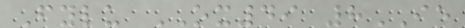Fylu OX49 8IE
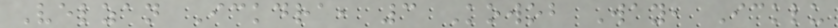Velzan Ickdra, 3 Kowob Way, Icklu
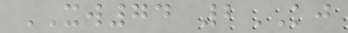XW74 2KJ
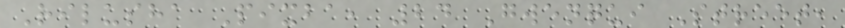Rilusha Pixba, 24 Gwenqui Street,
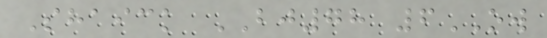Shaick BJ78 6OW
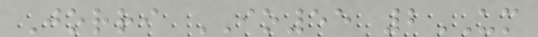Jorri IO55 2UM
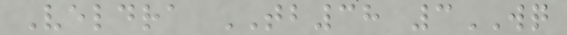Veldra TB38 3WQ
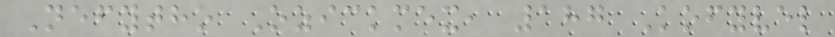Nefytho Ozickmex, 187 Kofyvel
